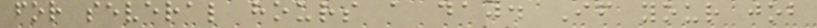for several hours a day. If your job
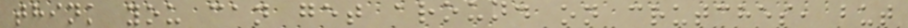think you can get around on crutches, but
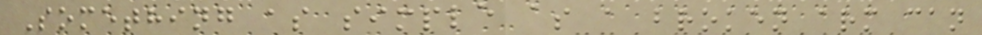Something as simple as a broken arm can
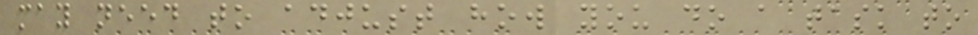may need to adjust how you do a task to
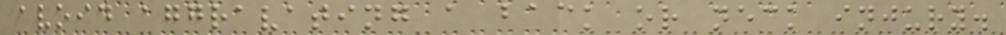avoid aggravating a back or neck injury.
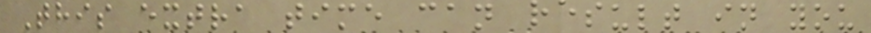This extra time can result in you
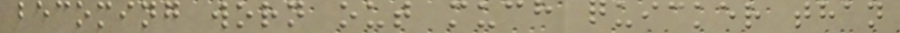becoming worn out much quicker than
